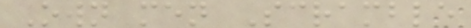Own men Scramble
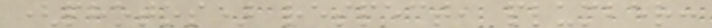(photos) respect, plumber:
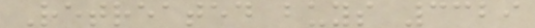Retreated buys 3329
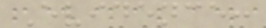Evidence:
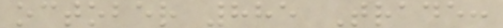october 885 Trade:
